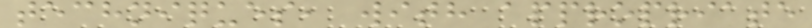techniques, with appropriate
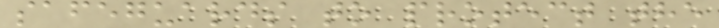safeguards to protect the
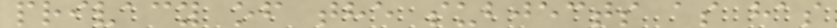privacy of the subjects as has
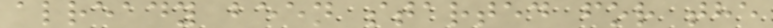already been started for the
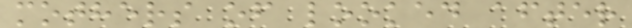mothers of looked after
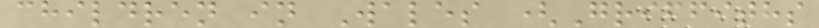children in Wales (Griffiths
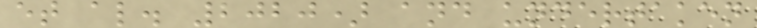et al. 2020) and undertaken
